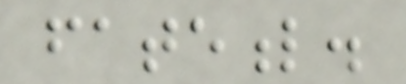fateful.
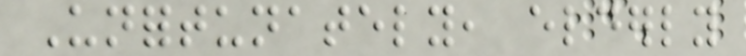Unfortunately, elderly
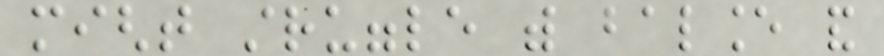might struggle with balance and
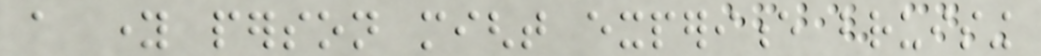a young person might experience bruising
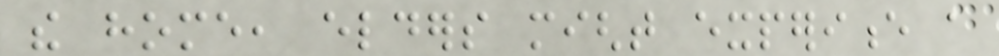the home, elders might experience a
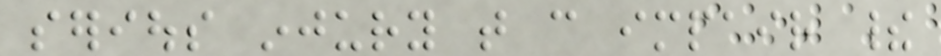serious injury that can impair their
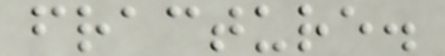fracture.
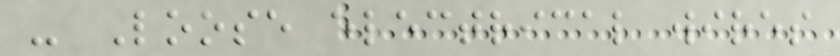- Loose electrical wires
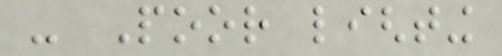- Poor lighting
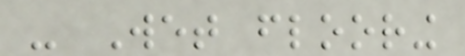- Wet flooring
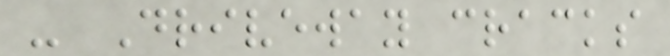- Driveway cracks
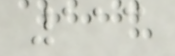113
